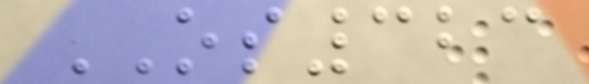OS323
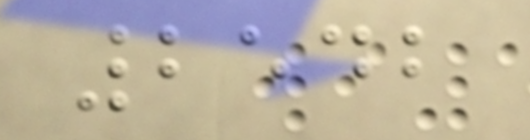2542
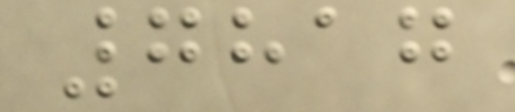7817
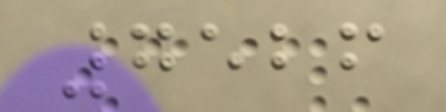7526
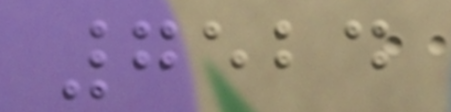7524
